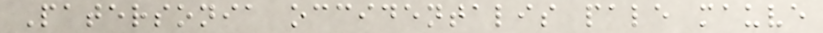Patersonia occidentalis pale mauve
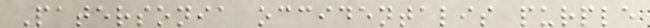Patersonia occidentalis purple
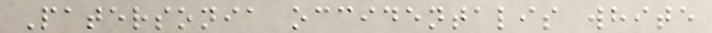Patersonia occidentalis white
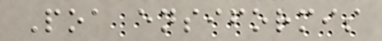Poa ensiformis
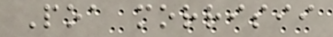Poa morrisii
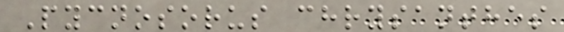Pycnosorus chrysanthes
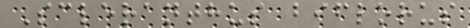Scleranthus biflorus
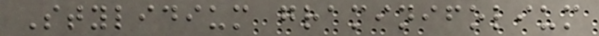Stylidium graminifolium
